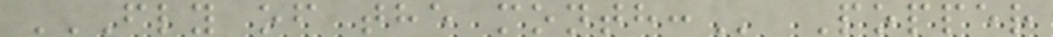FLY OF THE MONTH: Popper
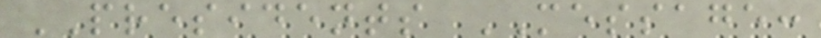PRESIDENTS MESSAGE:
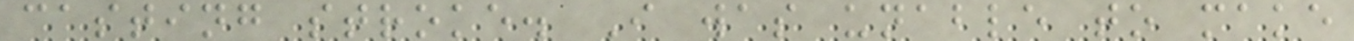casting stroke. I was unable to make
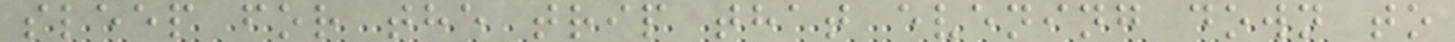sleep for the trip that evening down to
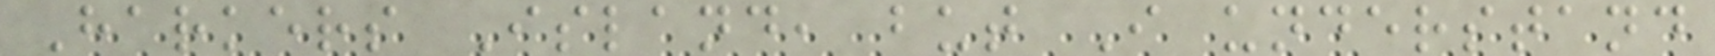Harkers Island, but I understand
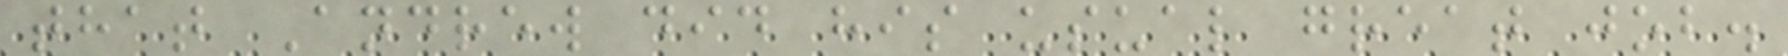that Andrew did his usual great job.
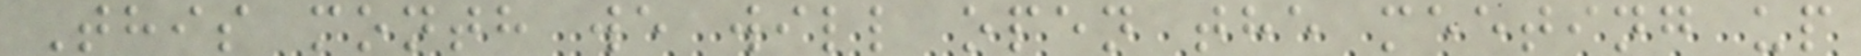This month we will open the meeting up
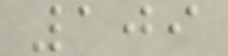109
